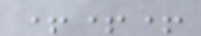+++
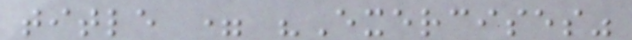title = "Exercises"
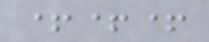+++
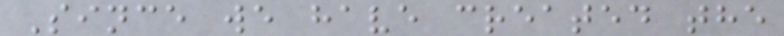Since we have created the
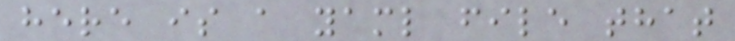here is a yaml file that
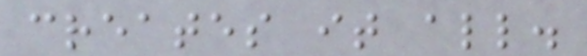creates it all.
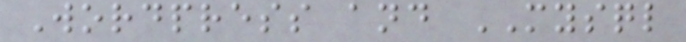Wordpress and MYSQL
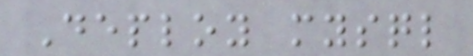Deploy mysql
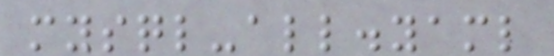mysql-all.yaml
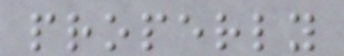properly
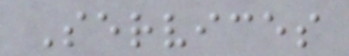Services
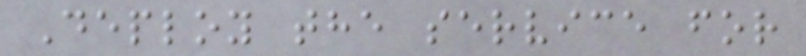Deploy the service for
